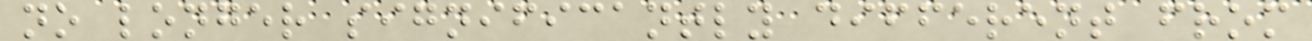no longer significantly different from
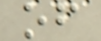of
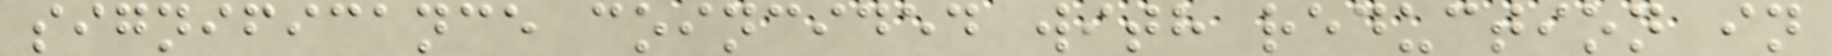significance coincided with reduction in
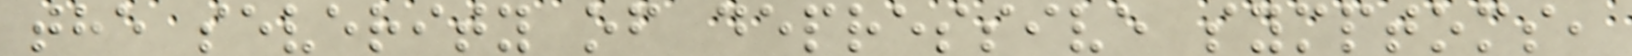the severity of depressive symptoms,
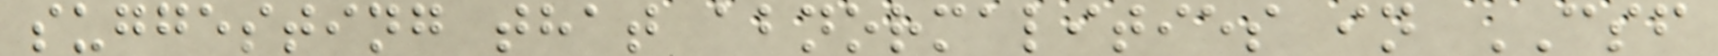suggesting that abnormalities in CSF
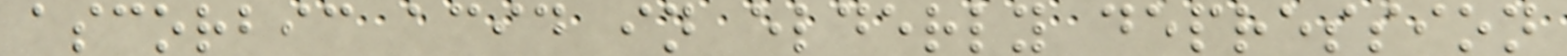ascorbic acid in elderly depression
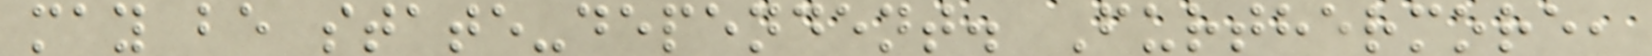may be state-dependent. Furthermore,
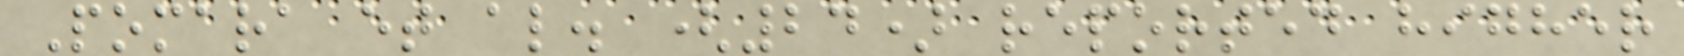Pomara et al. (24) reported higher
